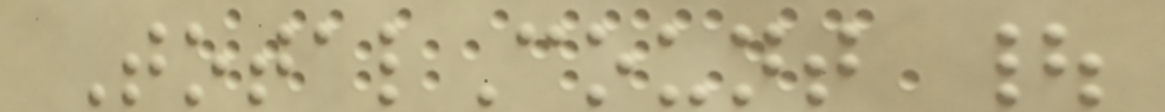TotalCount |
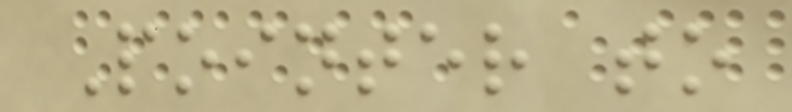Pointer to
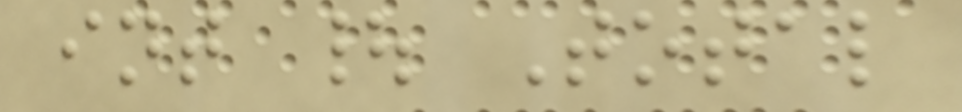int | Total
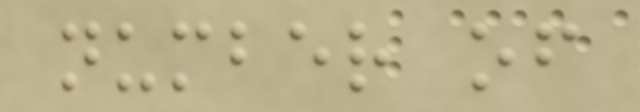number of
